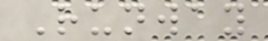Runway
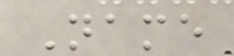Name
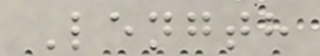Length
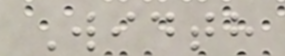Width
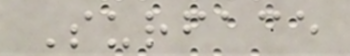Surface
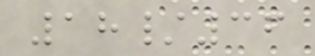18/36
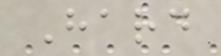Hard
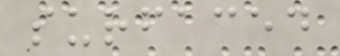surfaced
